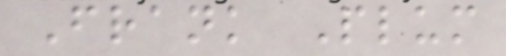Frank Plum
